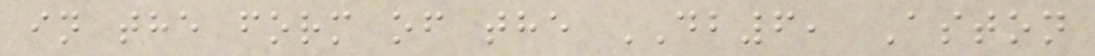in the form of the DB6, Aston
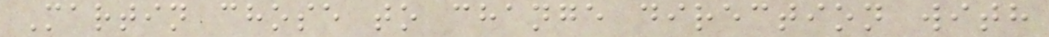Martin chose to change direction with
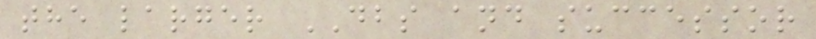the larger DBS and successor
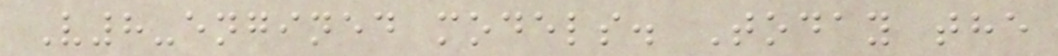V8-engined models. Today the
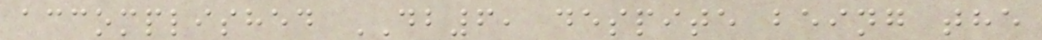accomplished DB6, despite being the
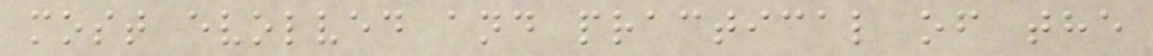most evolved and practical of the
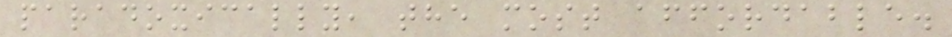paradoxically, the most affordable.
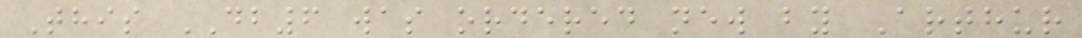This DB6 was ordered new by Arthur
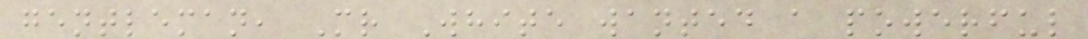gentleman, Mr White wanted a powerful
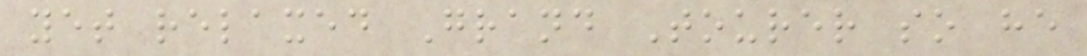yet relaxed Grand Tourer so he
